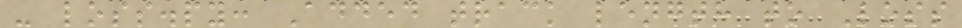- loss.py: Added track length to Loss
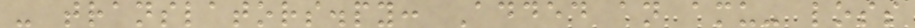- translators.py: Added an amu- loss
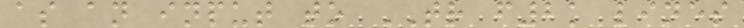as an input to TR f2k lines
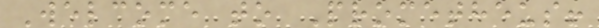Welcome to Prometheus!
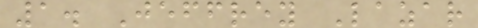1. Jeffrey Lazar
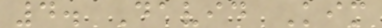4. David Kim
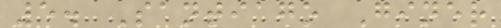5. Santiago Giner
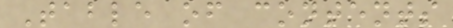Table of contents
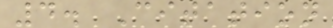4. Citation
